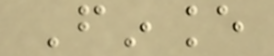Finance
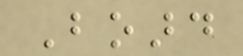Board
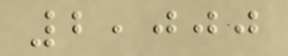2,000
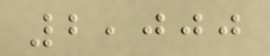2,000
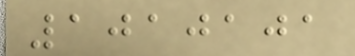1010101
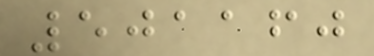501160
